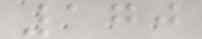170
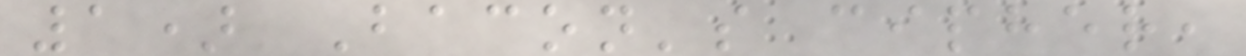1) Bacon's cipher,
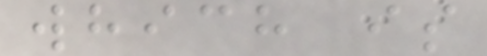which is
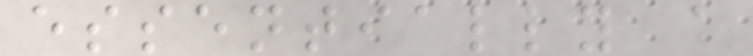essentially a
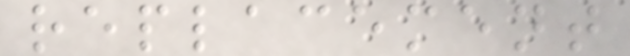replacement
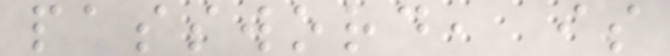password, is
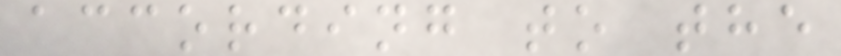according to the
